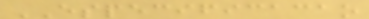ESPECIFICACAO
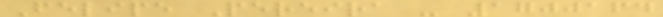Felipe Pereira - 1700164
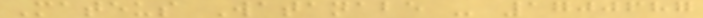Mateus Watanabe - 1700687
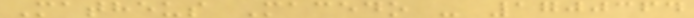Matheus Macedo - 1700364
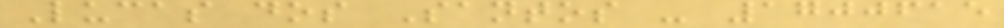Lucas dos Santos - 1700615
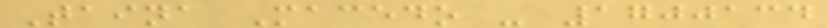Taina Macedo - 1700134
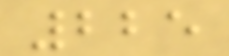225
